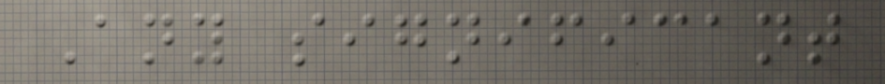Any significant
